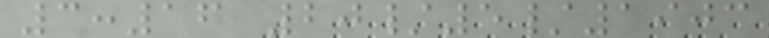3:16 20/5/1903
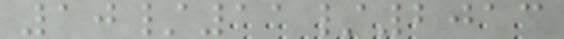10/11/2013
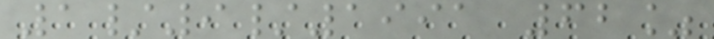1/9/1991 62%
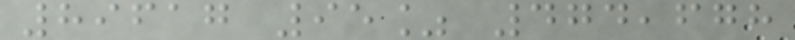89617 95% 474,678
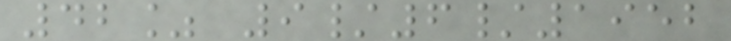42% 9/6/1952
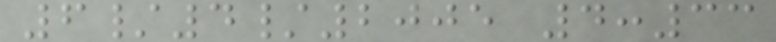6/4/2005 4:33
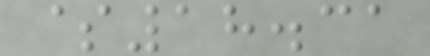$18.31
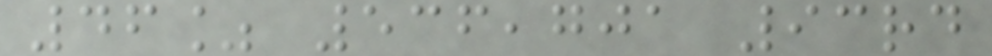46% 536,701 93rd
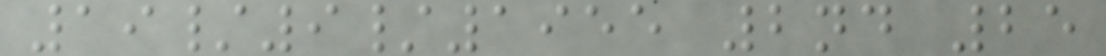19/9/1955 2nd 25
